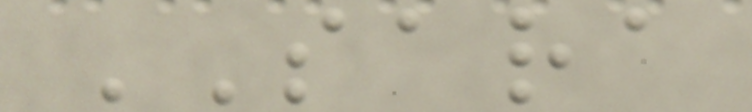SARA
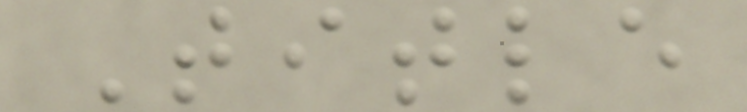Title
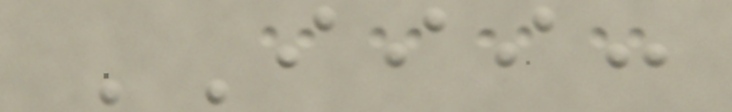III:
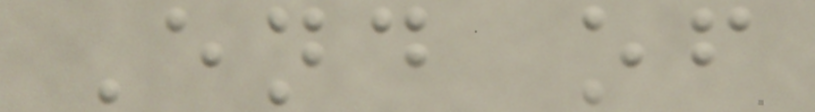End of
